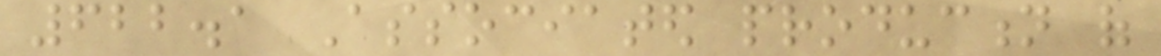622.1 Associated production of
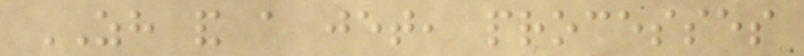ZH and a jet, processes
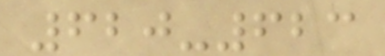620-623
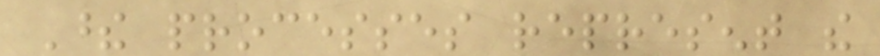These processes represent the
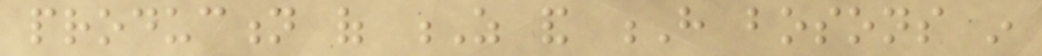production of Z and H bosons in
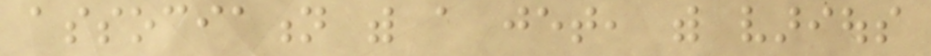association with a jet, with various
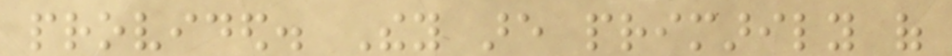provided. They are primarily of
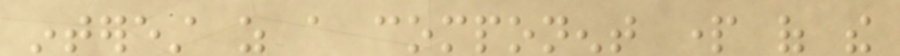interest as a component part of the
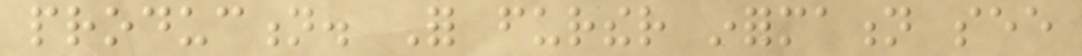production. For further information see
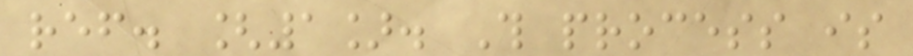ref. [1]. This process is
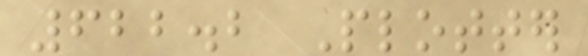622.2 Plotter
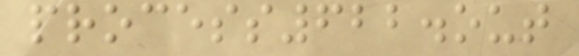process622.out
